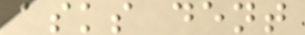asks dent
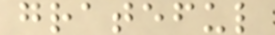grateful
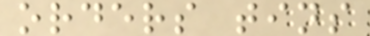orders tins
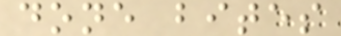done bites
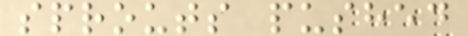sprouts pushed
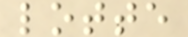lotte
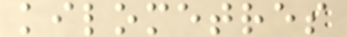kilometres
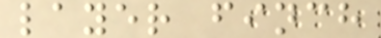layer finch
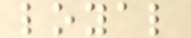loyal
